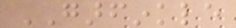GARFINKLE
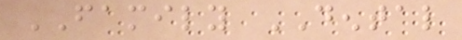FAMILY DENTAL
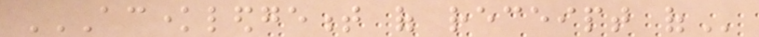ACKNOWLEDGEMENT OF RECEIPT OF
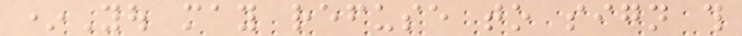*You may refuse to sign this
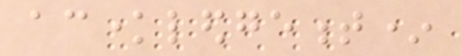acknowledgement*
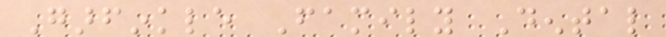Garfinkle Family Dental
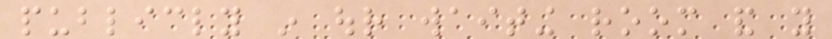publicly in our waiting room and you
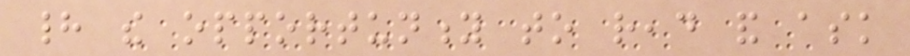had the opportunity to read and ask
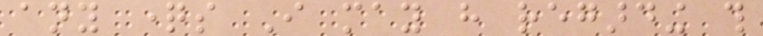any questions I may have regarding this
